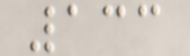133
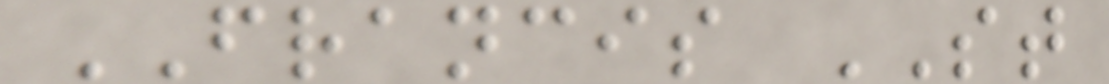FRANCIS ST
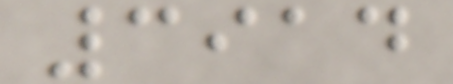3914
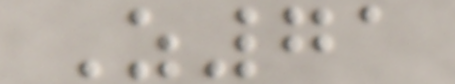Z71
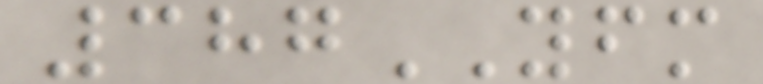387YFM
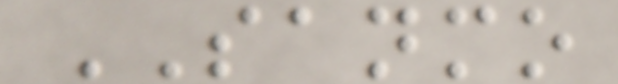SANMO
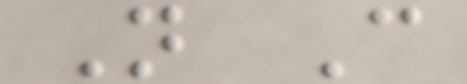N C
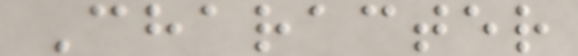Character
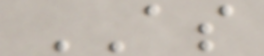AS
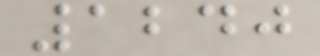1240
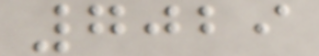7029
